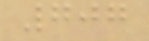707
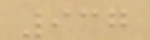937
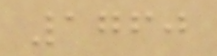1760
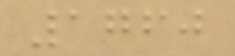1760
